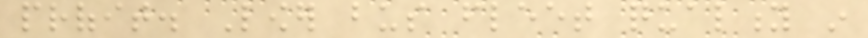profit. Lower bus fleet quality in
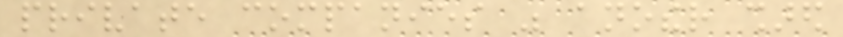private companies was another shared
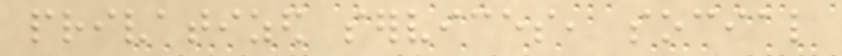privatized services, social
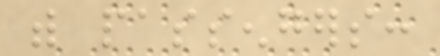with passengers:
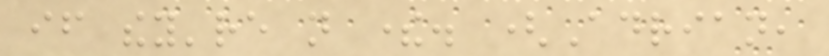if they're not there. (Adrian,
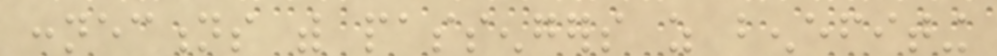connections with passengers as benefiting
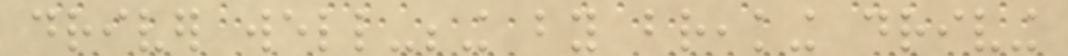driver well-being by breaking driving
